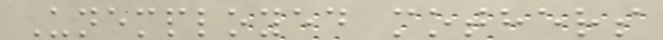Unemployed mothers
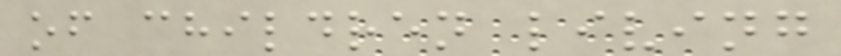of children living
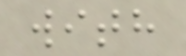with
